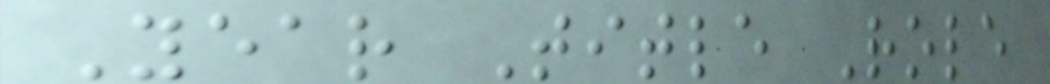Year Title Role
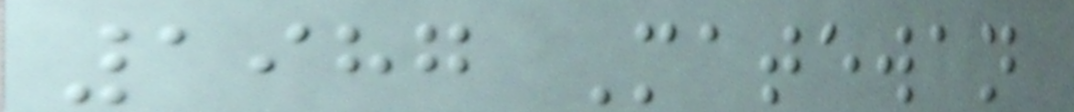1987 Matewan
